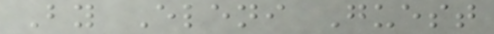By Eleni Guest
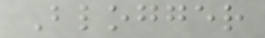Blogger
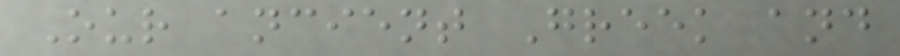Our ancient Greek and
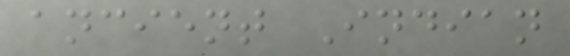ancient Indian
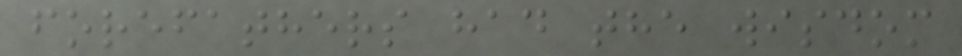forefathers had the wisdom
